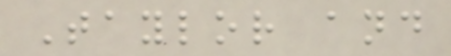Taylor and
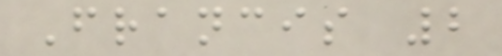Francis 2
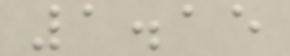1.15
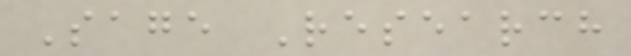Sage Research
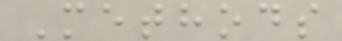Methods
